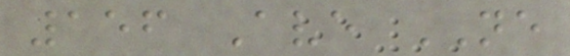156 Ave NE
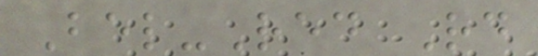Bel-Red Rd
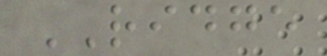RIDGE
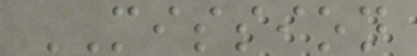MISSION
